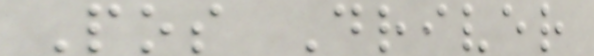Pos Driver
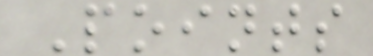Points
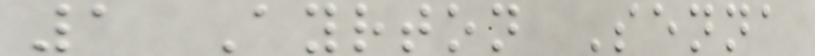1 Ayrton Senna
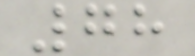78
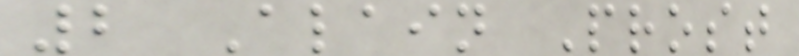2 Alain Prost
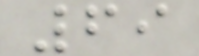69
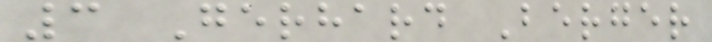3 Gerhard Berger
